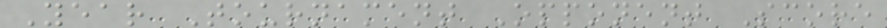Year Tournament Opponent Score
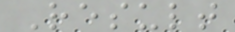Result
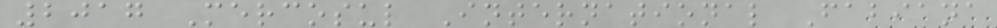2017 Mercosul International Fabiana
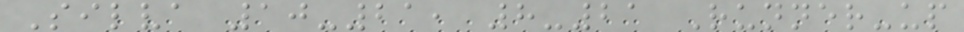Silva 10-21, 8-21 Runner-up
